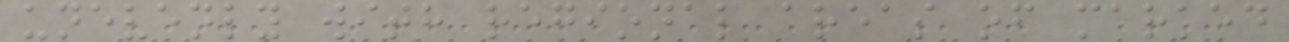unevenly with regional areas of marked
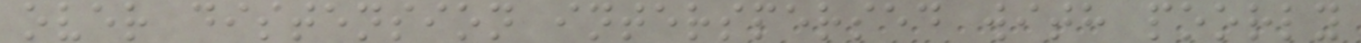over distension interspersed with poorly
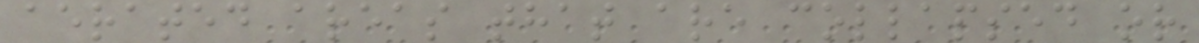aerated areas that are collapsed or
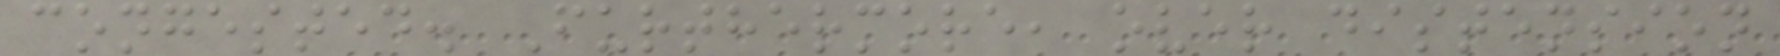congested. Furthermore, over distension
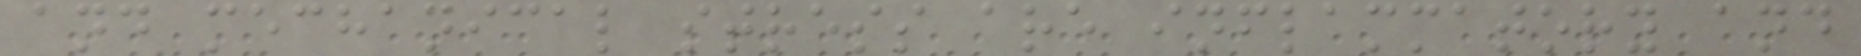and mechanical stress are inflammatory and
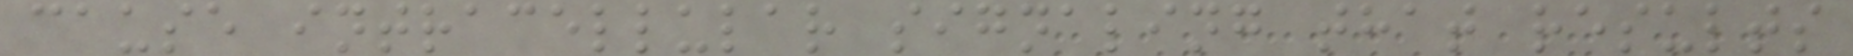cause intracellular signaling that results
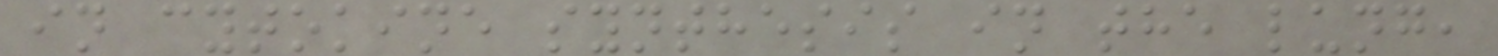in cytokine synthesis in the lung,
